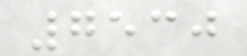7530
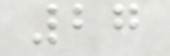27
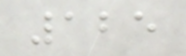125
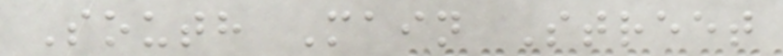South Main Street
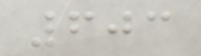603
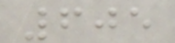605
